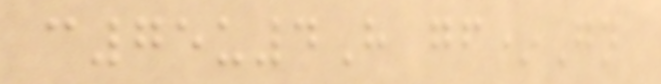c75u4H gf*Gn
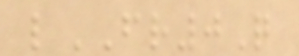lFR0Q
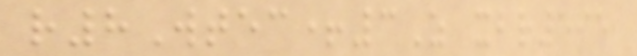r8Wtec+3Z xbr595
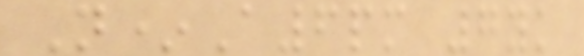N*A6pm 7yk
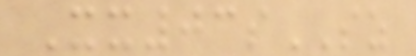Xx03sSZ
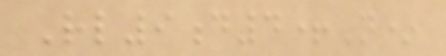Rl9d4+N*
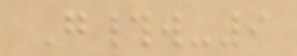G#w-9
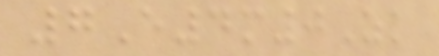7E4m0Zk
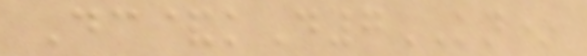Dc&kD7KN*
